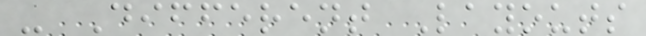- Different Layouts
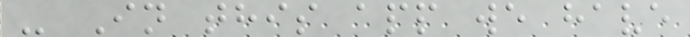- In this app we have
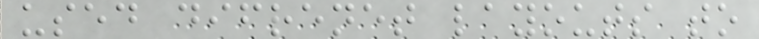used difrenet layouts to
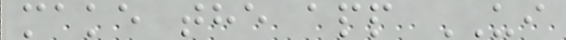make the app UI
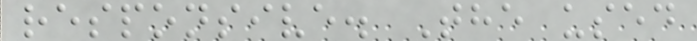responsive. The used
